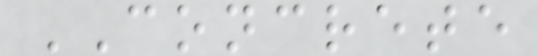CONCRETE
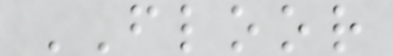FLOOR
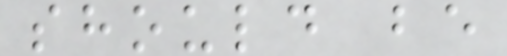should be
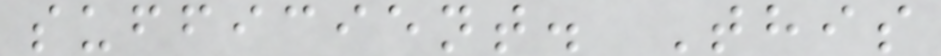sufficient. This
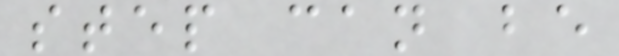step can be
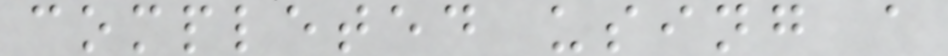completed using a
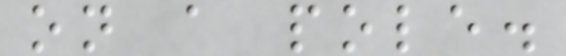on a pole.
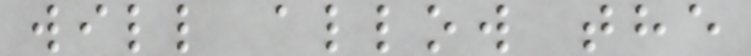will allow the
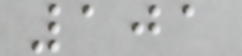101
